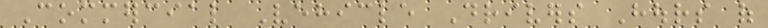Commercial Vehicle Drivers Hours of
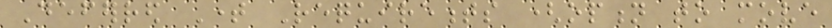Deferred Time Requirements (option to move
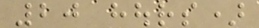20 hours)
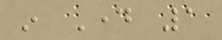in Day 1
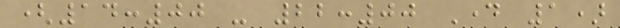(14:00 - 22:00 Day 1)
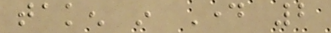taken in Day 2
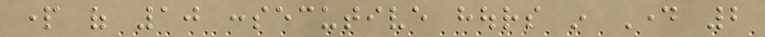part of 10 consecutive hours in Day 2
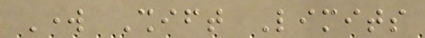Work Shift Limits
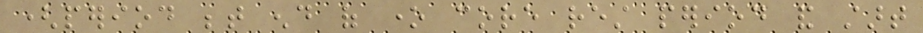(period between end of one core rest period and start
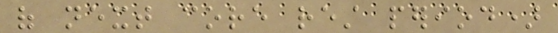of next core rest period)
